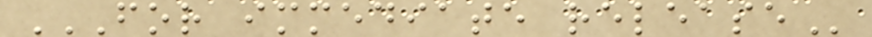FOR IMMEDIATE RELEASE
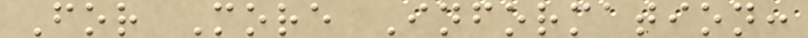For More Information:
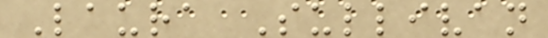Laura Sullivan
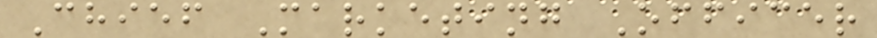Chief Marketing Officer
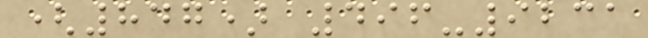(847) 496-9231
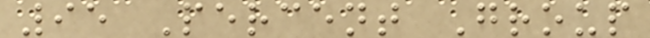95 Percent Group
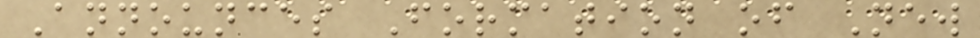Announces Formation of New
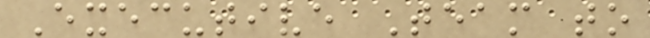Executive Team to
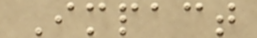Impact
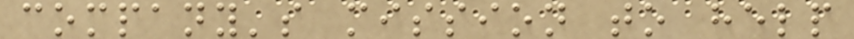company's mission to help
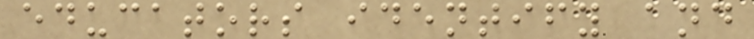educators identify and
